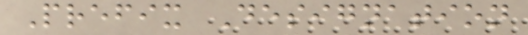Prefix Designation
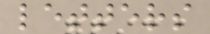letters
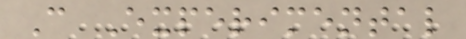C Experimental
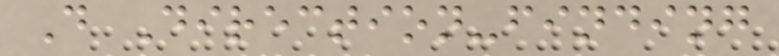D Direction-finding
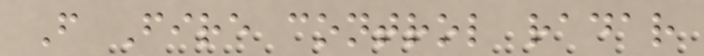F Fire control radar
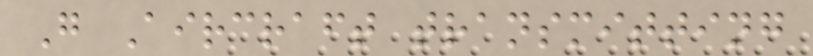G Aircraft transmitting
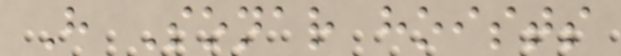H Sonar hoists
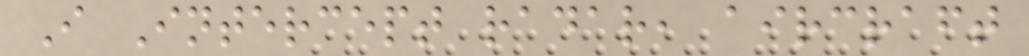I Intercept radar, aircraft
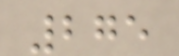275
